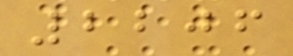2206
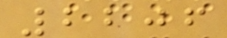2206
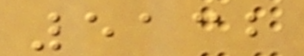5132
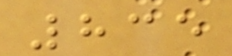835
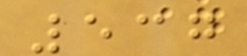537
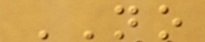NO
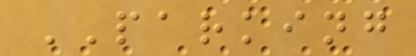PARKING
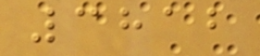3812
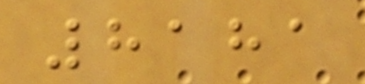8181
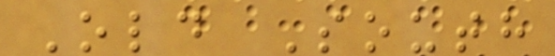Old South
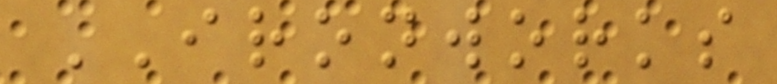IRONWORKS
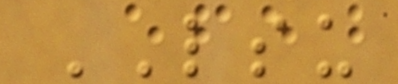LSU
